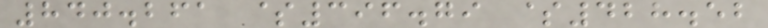840.261 $396.79 $428.52
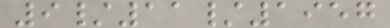9/11/1957
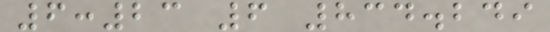6:23 6 834.249
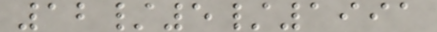12/5/1991
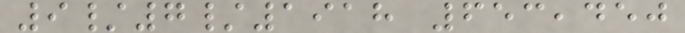9/7/1918 653,450
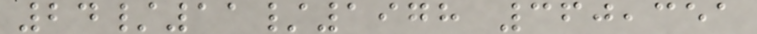24/11/1978 360,351
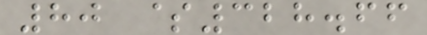80 $328.66
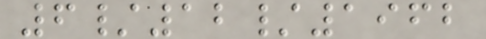6/12/1962
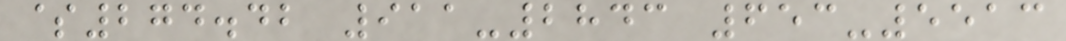$274.42 911-2843 653-5513
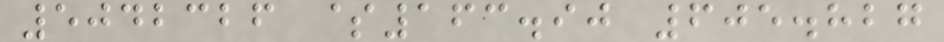5042326 $163.90 605.827
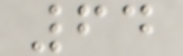64
